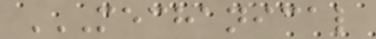MECHANICAL
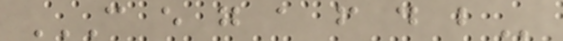C E G A F D B
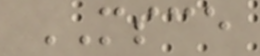MSCE
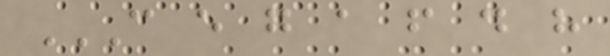C E G A F D H
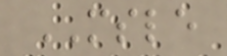MSLE
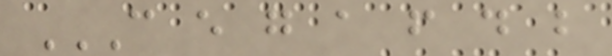C E G A F D B
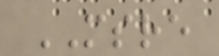MSRE
